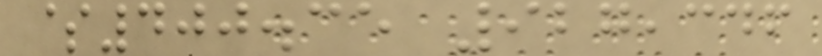$400.35 927,346
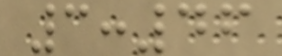3:46
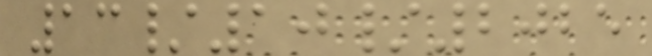13/10/2025
